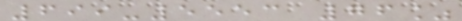699-5553 76%
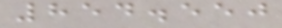854.550
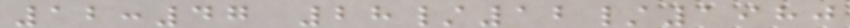12:47 28/12/1980
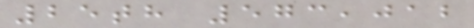25th 573,012
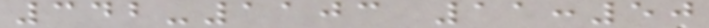342-1103 11:50
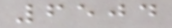6504
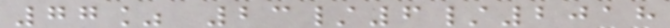77% 23/6/2018
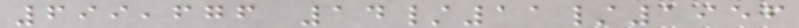699,676 14/11/1956
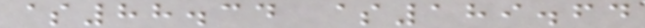$88.34 $189.64
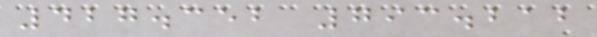427.352 793.212
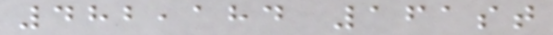482,184 161st
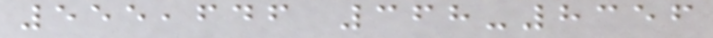555,646 368-8356
